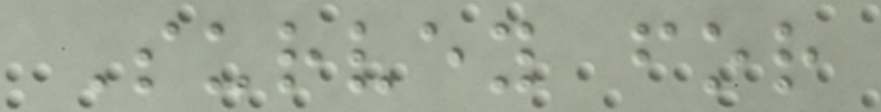Survey for
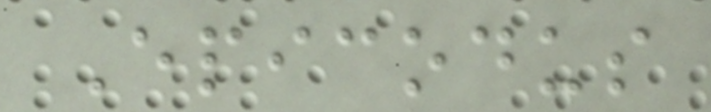Epicodus
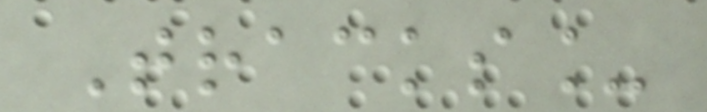Tracks_
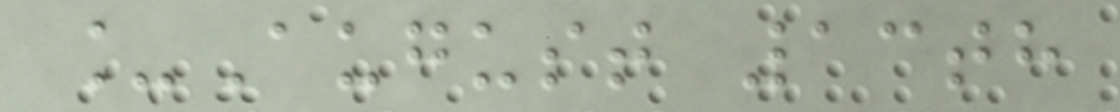_August 13th
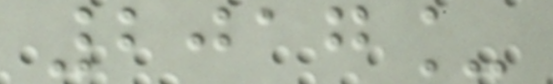2017_
